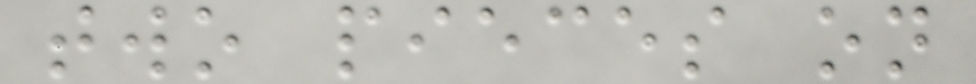two pieces on
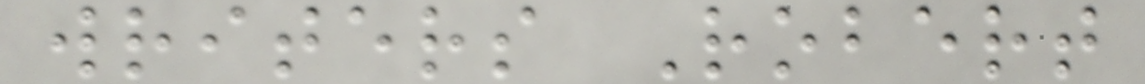writers Robert
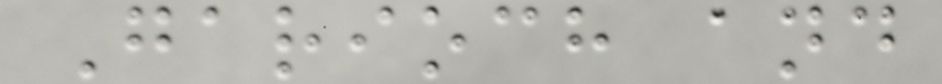Garioch and
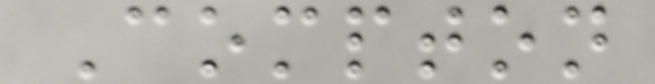Compton
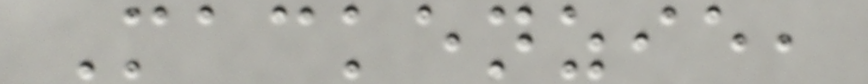Mackenzie,
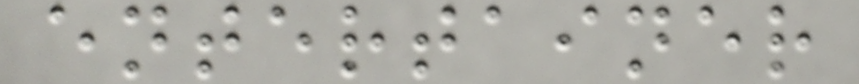entertainer
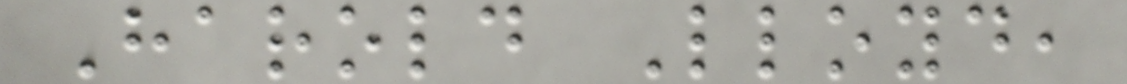Harold Lloyd,
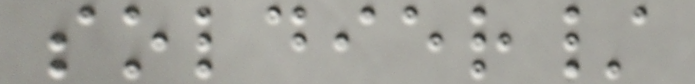soldier/
